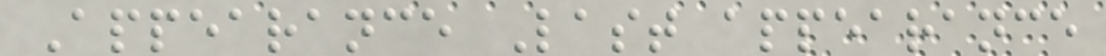Appearance Last appearance
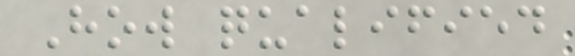How qualified
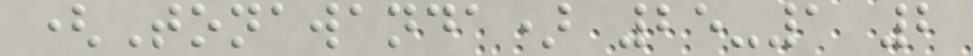(Tonawanda) 25-1 2
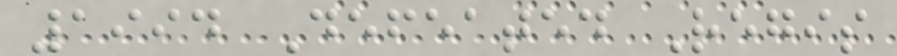1994 Defeated Regis
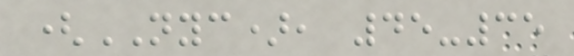(NYC), 45-35
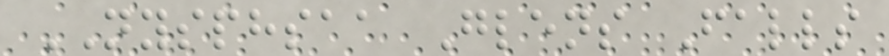NYSPHSAA Glens Falls
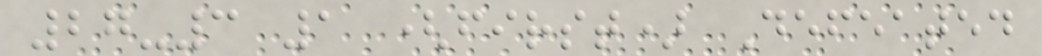27-3 1 (first) Defeated
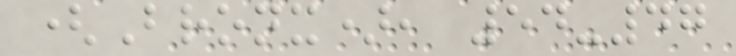(Bronx), 54-47
